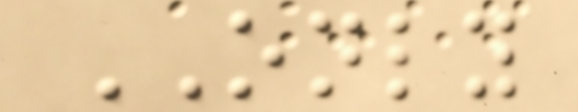ONLY
